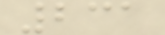231
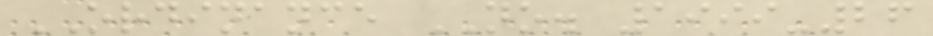ORDINANCE NO. 1999-26
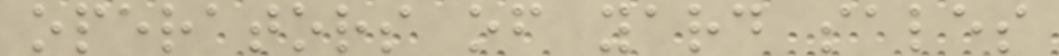operators of yard sales
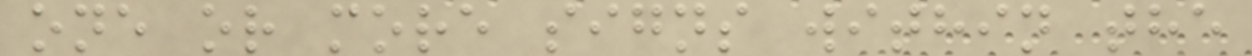one or more signs within the
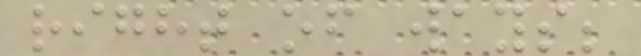right of ways;
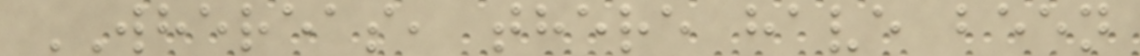WHEREAS, there have been
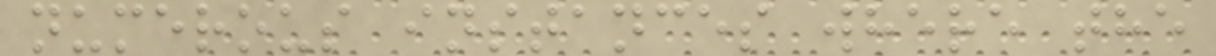numerous instances where the
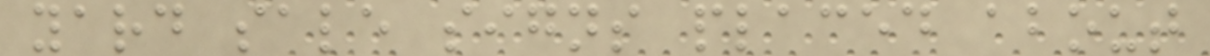yard sale signs placed about
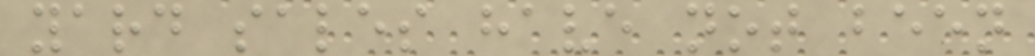yard sales have not been
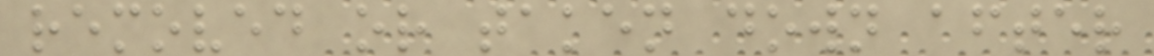removed or taken down after
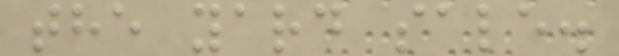the yard sale.
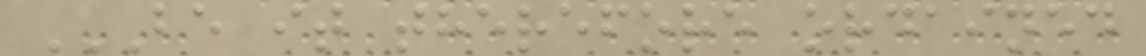BE IT THEREFORE ORDAINED
